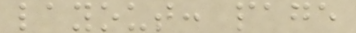layout: page
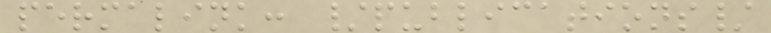permalink: /publications/
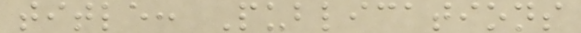title: Publications
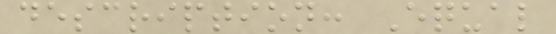description: Equal
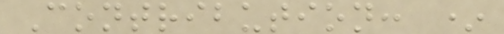Contribution: *
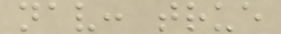nav: true
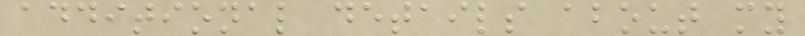additional details about my
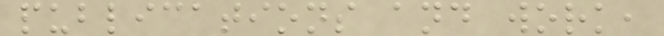publications and work,
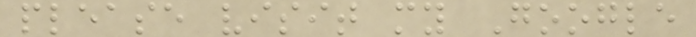please visit my Google
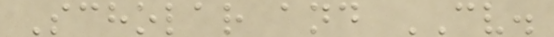Scholar and CV.
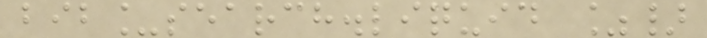bib_search.liquid %}
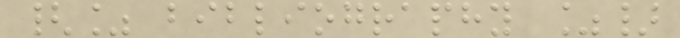{% bibliography %}
